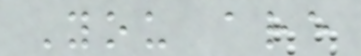You are
